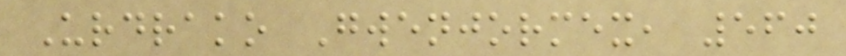Urdrako Gwenjormex, 560
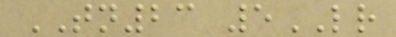TN23 5LR
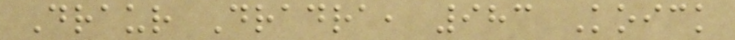Draur Dradra, 983 Koick
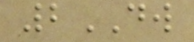2DW
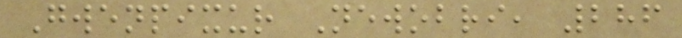Gwenpixur Newobri, 286
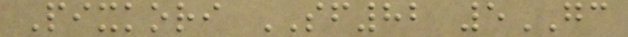Pixkori SF82 5GC
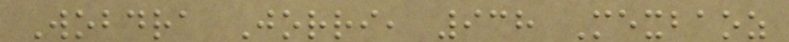Wobdra Jorri, 938 Mexbaoz
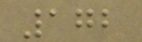172
